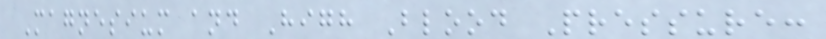Magnesium and High Blood Pressure:
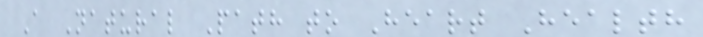A Natural Path to Heart Health
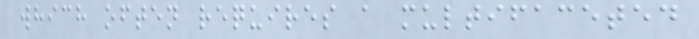which often requires a multifaceted
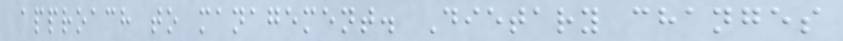approach to management. Dietary changes
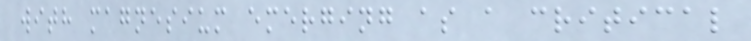with magnesium emerging as a critical
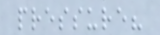pressure?
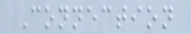Connection
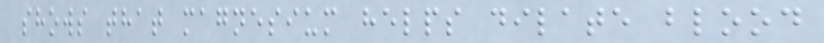shows that magnesium helps dilate blood
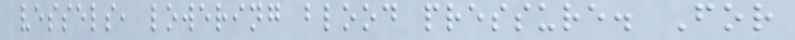vessels, lowering blood pressure. For
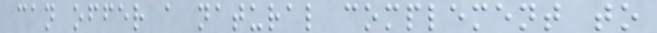can offer a natural complement to
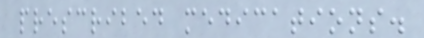prescribed medications.
